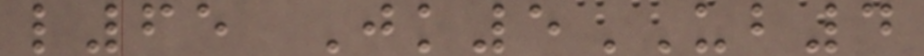l65 Jk5UB4
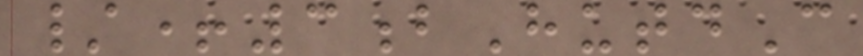/+3bHutdC
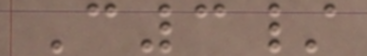C3/
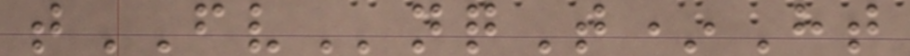tFVnqT*Ht
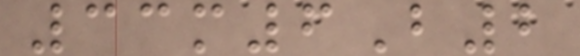33m6B2
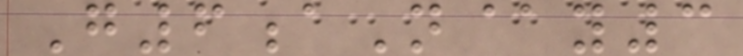G6aN@y3
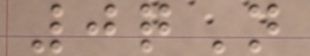0qN
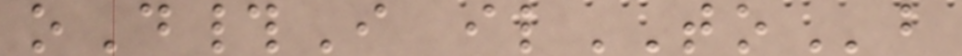oD#I ilTOb
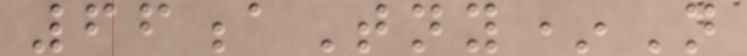66aTny*N
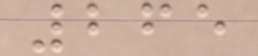265
